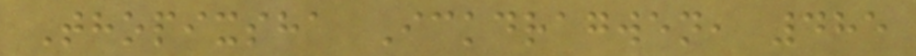Thopixsha Ickdragwen, 485
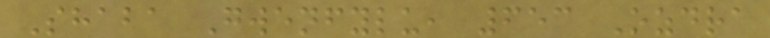Shaba Gwenfylu, 653 Ozdra
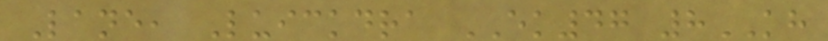Lane, Luickdra EK47 8KH
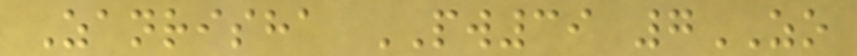Zanrisha PW39 7ZO
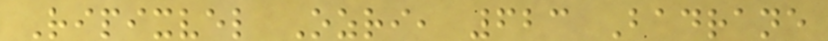Ripixvel Ozri, 623 Badrane
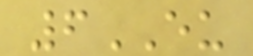6EU
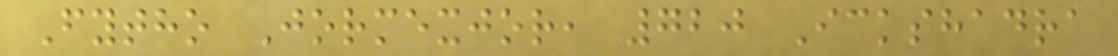Fytho Jormexjor, 720 Ickshadra
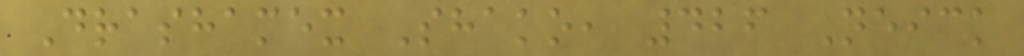Drashamex Shako, 426 Neick
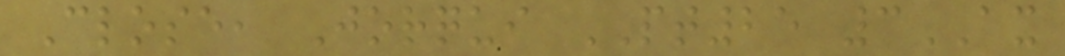Close, Jorqui PT25 3AX
